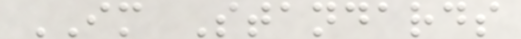IM Standards
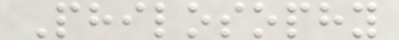Philosophy
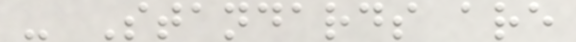- Standards are
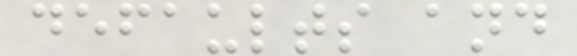defaults and
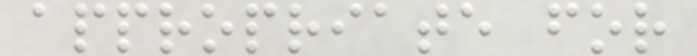appropriate for
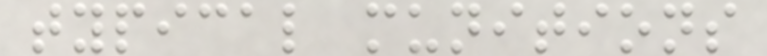typical munitions
